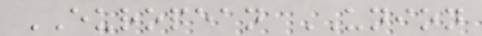EUROPEAN UNION
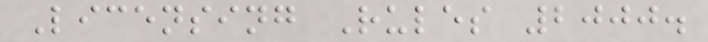Licensing Rules 2000.
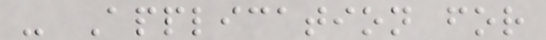- Application for
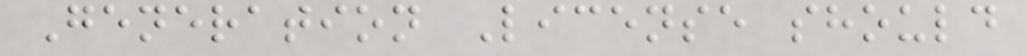Generation License should
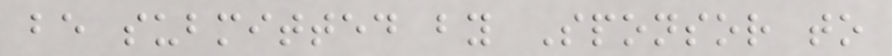be submitted by Sponsor to
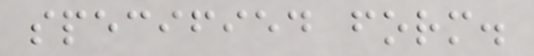specified form.
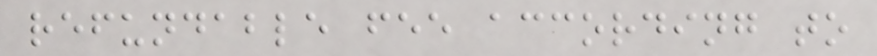refundable fee according to
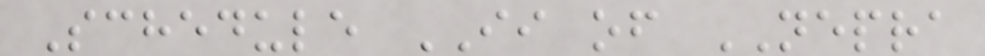Schedule II of NEPRA
